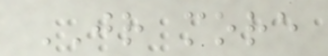JR more
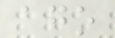ago
